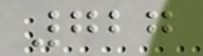727
